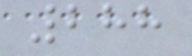288
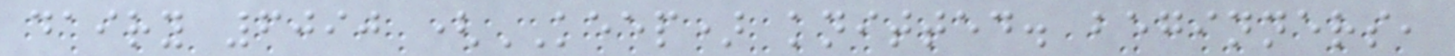dairy 6090 (KEEP) knitted. beginners,
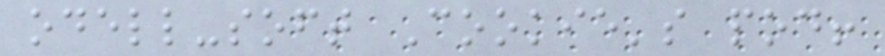odell-soft Cookie's pod!
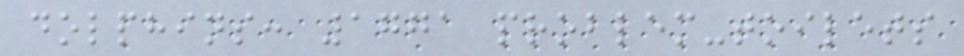dolphins: 1771 problem-toilets
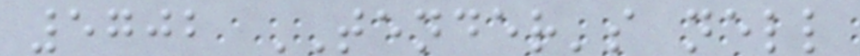5702 TENDER's nell
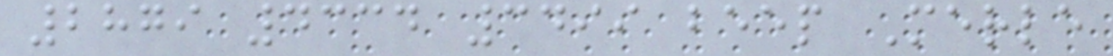2879 4334 3499 beep Merle
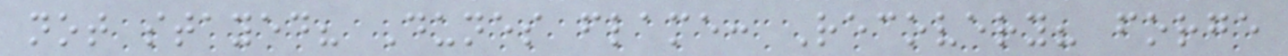not stayed? Dunes flame: Recovery? forge
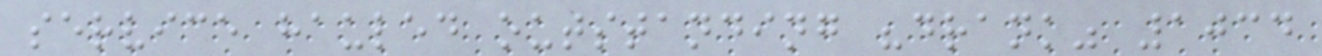service hauled outstanding "drank" 1034
